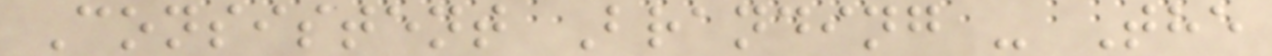Consistent Branding - The
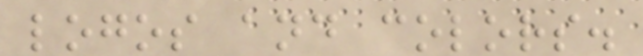logos and colors.
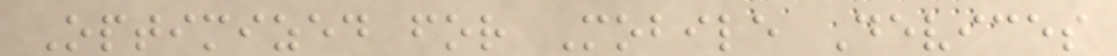Optimized for Mobile Devices
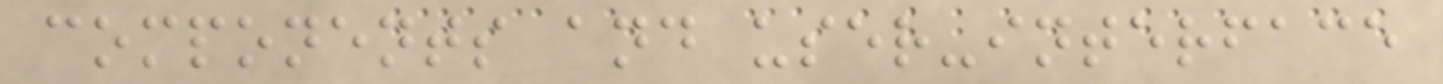components and user-interface
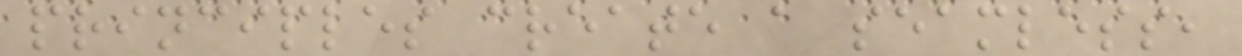principles create a seamless,
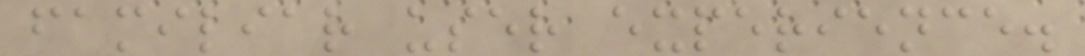familiar user experience.
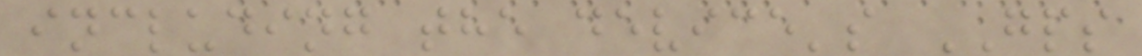including the device's GPS
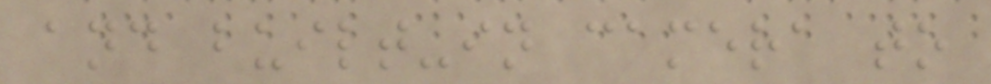and built-in camera to
